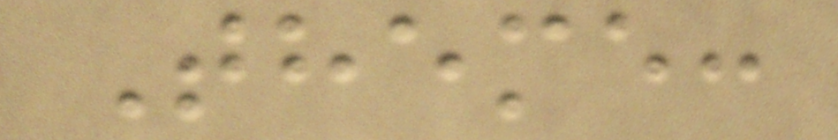Theme:
